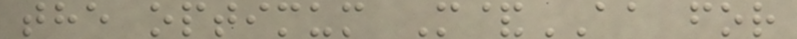the optimum M&AA for
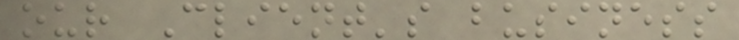our Client's business
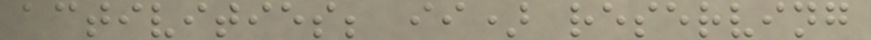activities; ii) reserving
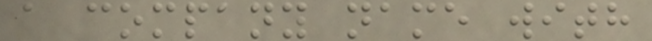a company name with
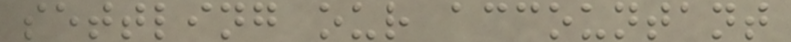settling our accountant
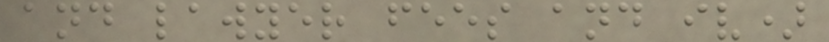and lawyer fees and iv)
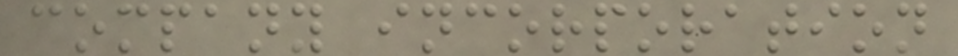company incorporation
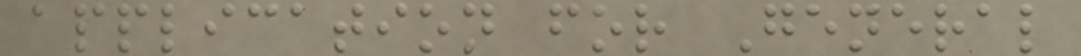application for General
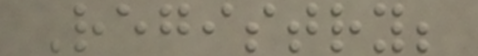Registry;
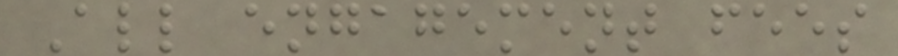All engagement fees
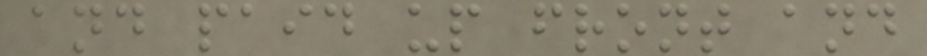and paid up front and
